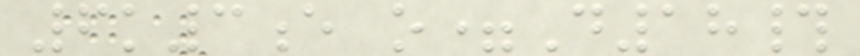6k3e o=D18#
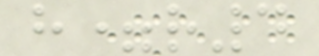h=r4
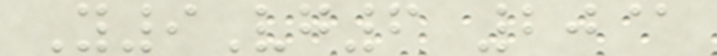Y9Vg6 20@
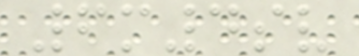6m4sv
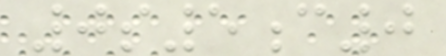0s5c0
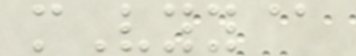mVyy@
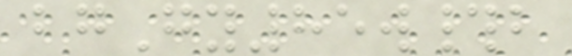bgGy85w#b
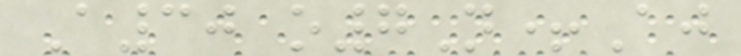A30 o7N+Aj
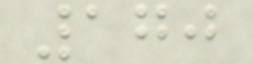170
